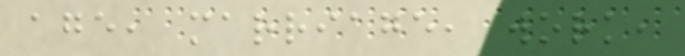age, marriage, work,
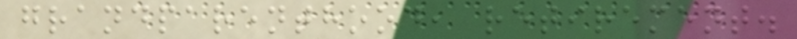grandparenthood, retirement.
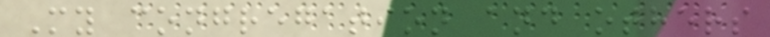My congregation and others
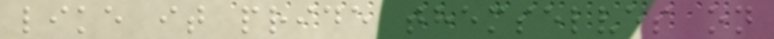like it pride themselves on
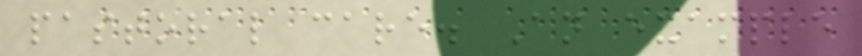pastoral care. An example
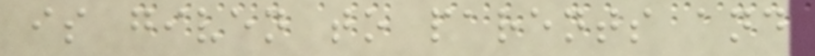is given to parents and
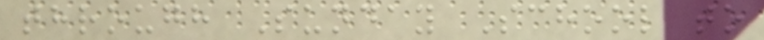through Sunday School to
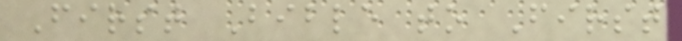First Bible to First
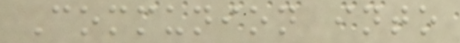Communion into
